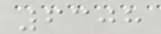6308
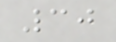30
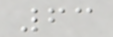63
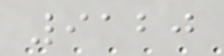9120
